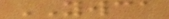YWCA
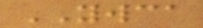YWCA
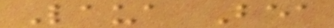Laua Bea
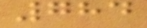784
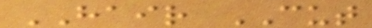HAIR CUT
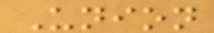Union
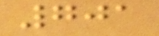701
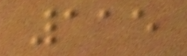115
